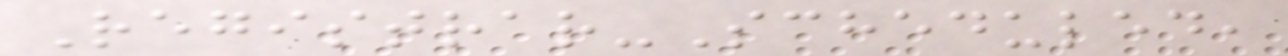Registrar-Scheduled,
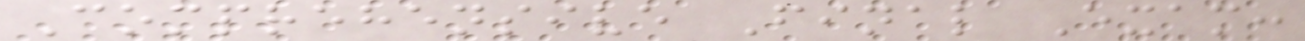Comprehensive Final Exam:
